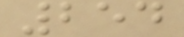254
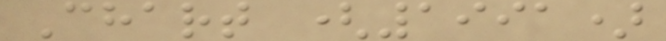Chart (1991)
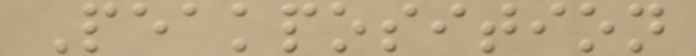Peakposition
